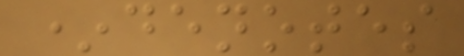*denotes
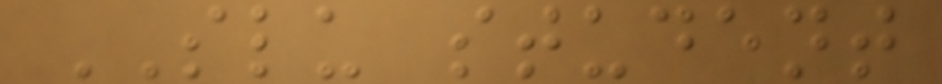SLU student
